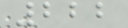222
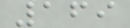169
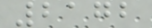2172
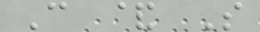C & S
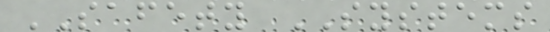SAFETY SYSTEMS
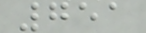751
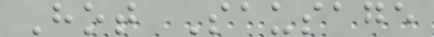Hot Sausage
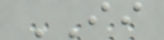II
